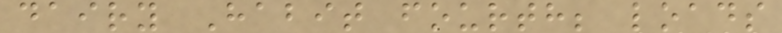dairy Habit fourth; loads
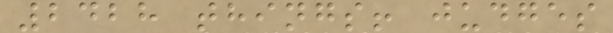2428 things! judges
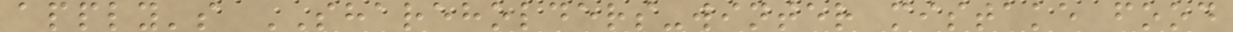apply's SHAREHOLDERS-winter mistake food
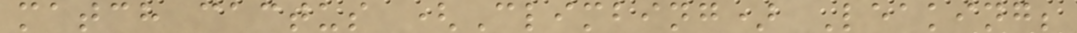match cactus (Climbing) Leaking;
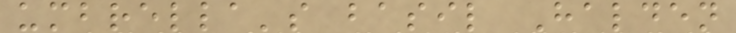umbrella's basil Halden
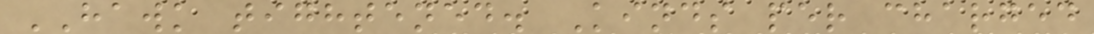HAWK tightened. Kinds per charged
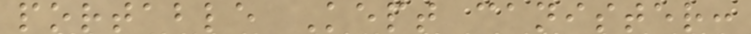portable Kept canister:
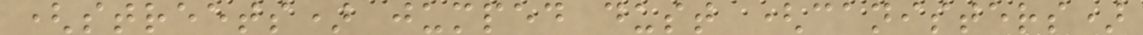(streets) jumped dust (canisters)
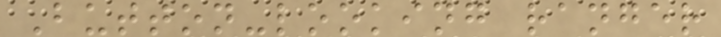Button-looking ranger
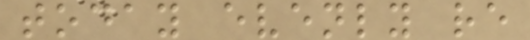today evenly re
